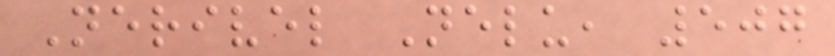Nerivel Nelu, 507
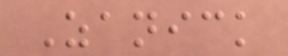Zanick
